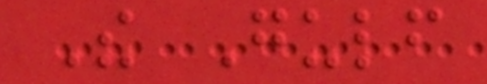The Gulf
